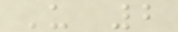U 2
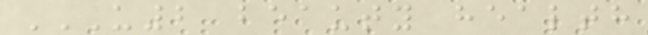U2 BEAUTY HEALTH
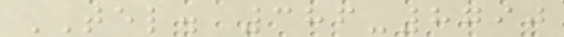TEL. 386-8790
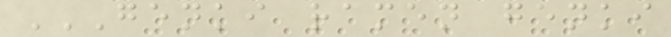GENKI RAMEN GENKI
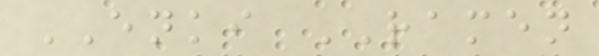ENKI RAMEN
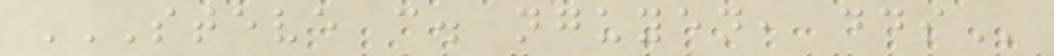STEVE C. NGUYEN, DDS
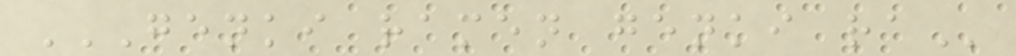GENKI RAMEN GENKI RA
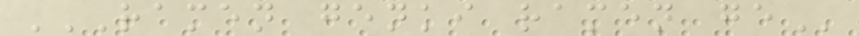RAMEN GENKI RAMEN GE
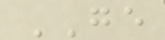GE
